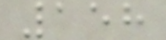158
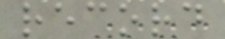record
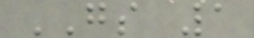GS 1
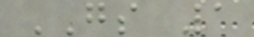GS 1
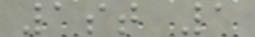1st 1
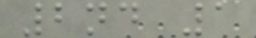2nd 1
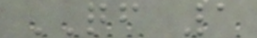QF 1
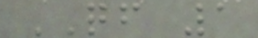QF 1
